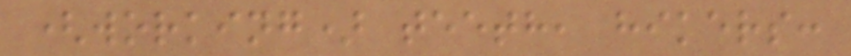(working) teeth, hikers:
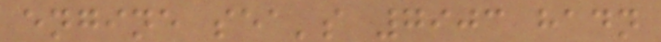engine sea's 7903 hadn
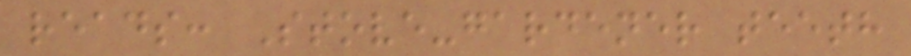reads: Stove-gardener teeth
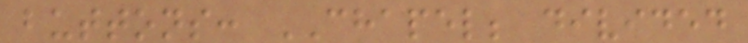buttons: CHAPEL; divided
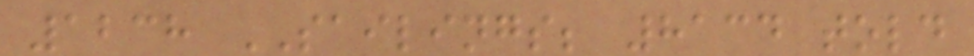1238 SAILINGS; 8134 told
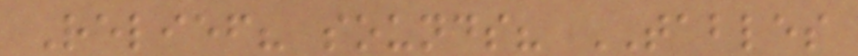Relief? sounds? TABLES
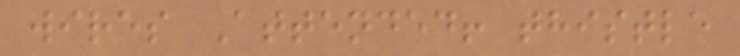wires Attended! thistle
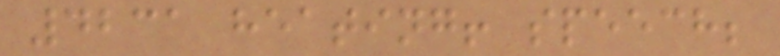4231 heating! speech;
